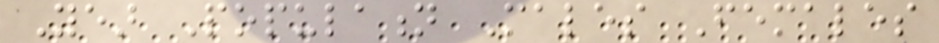Year Population Males Females
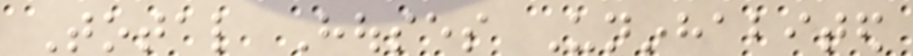Total Houses Uninhabited
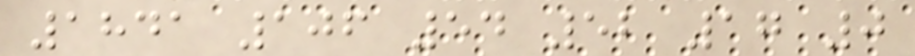1841 106 54 52 17 0
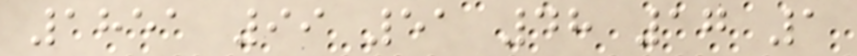1851 99 51 48 17 1
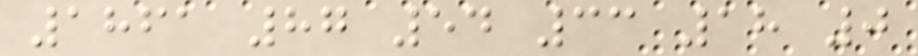1861 87 54 33 18 0
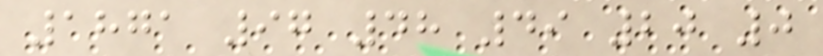1871 97 48 49 20 0
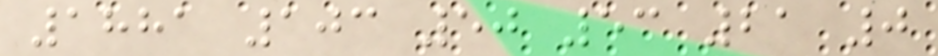1881 103 50 53 21 0
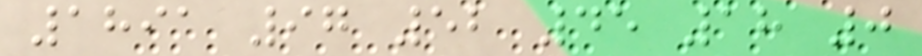1891 97 52 45 18 0
